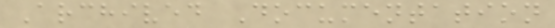Archived Documentation
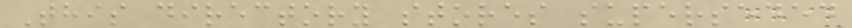This directory stores superseded
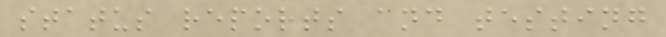status reports and testing
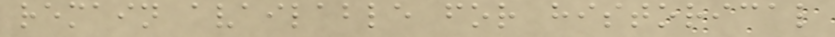remain available for historical
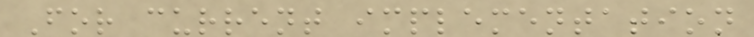For current implementation
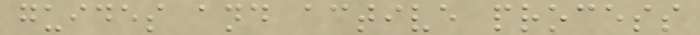guides and active process
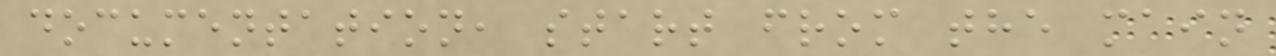documentation, start from the main
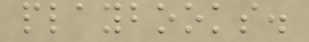playbooks.
